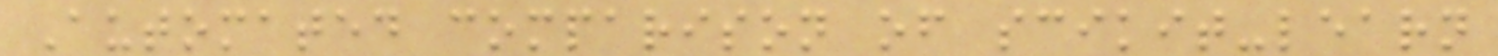Automated comparison of scikit-learn
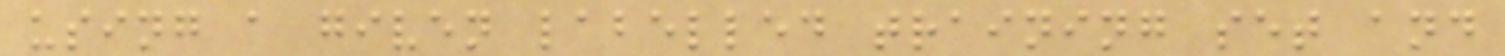using a given labelled training set and
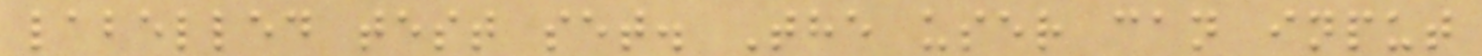labelled test set. The user can input
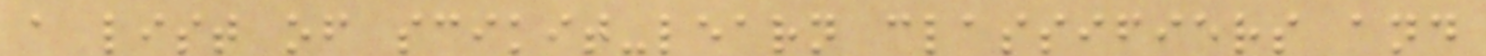a list of scikit-learn classifiers and
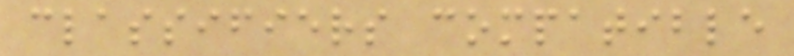classifiers compatible
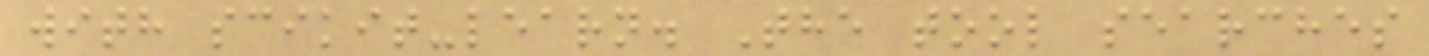with scikit-learn. The tool searches
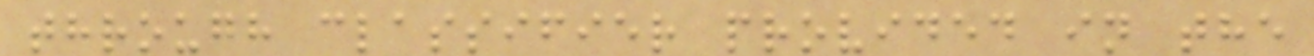through classifier provided in the
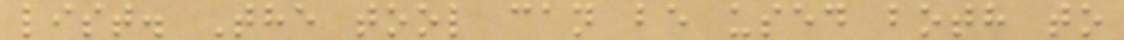list. The tool can be used both to
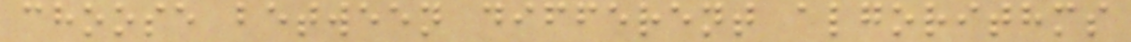choose between different algorithms
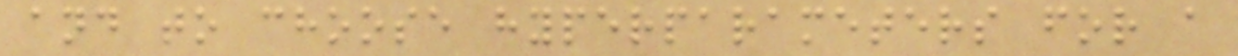and to choose hyperparameters for a
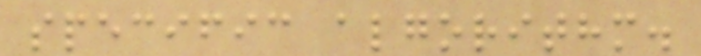specific algorithm.
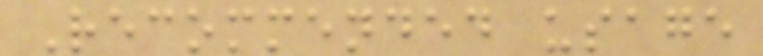Recommended usage
